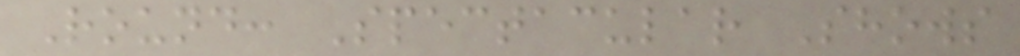Round: Spectacular Shows
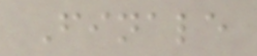Finale
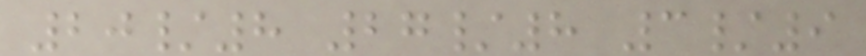20/8 27/8 3/9
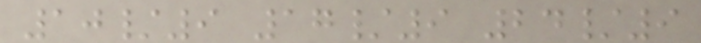10/9 17/9 24/9
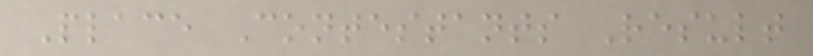Place Contestants Result
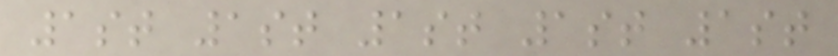1st 1st 1st 1st 1st
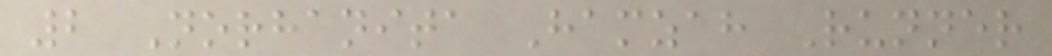2 Norhanita Hamzah Runner
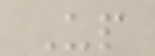Up
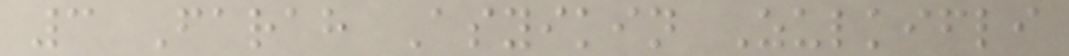3 Farah Asyikin Zulkifli
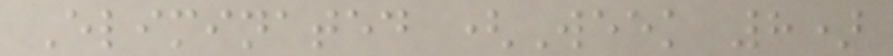Eliminated (Week 8)
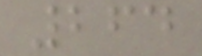264
